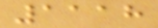1118
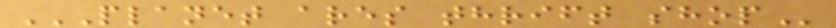PLANET ARES THRIFT SHOP
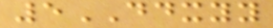5DDXYY
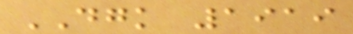DGK 1919
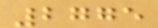2775
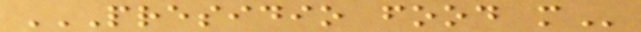PRESIDIO FOOD M
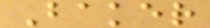Baker
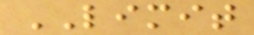LIMIT
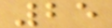25
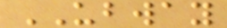UBWAY
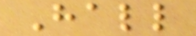Hall
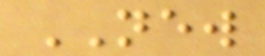NEW
